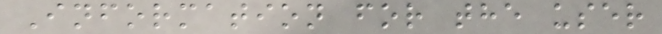Information for the user
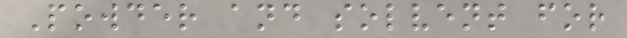Powder and solvent for
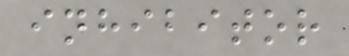inhibitor
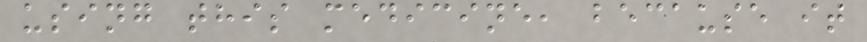using this medicine, because it
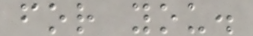for you.
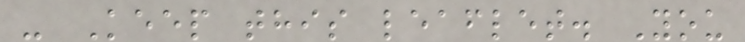- Keep this leaflet. You
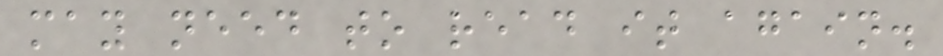may need to read it again.
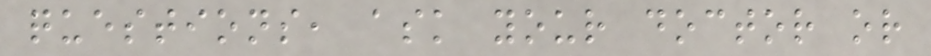questions, ask your doctor or
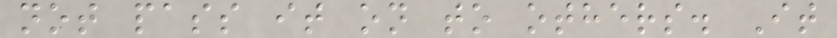not pass it on to others. It
